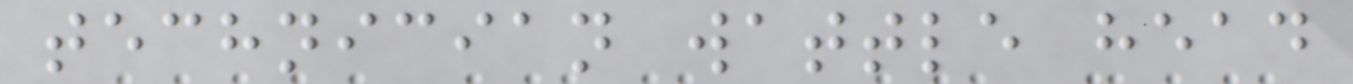technician wattle head
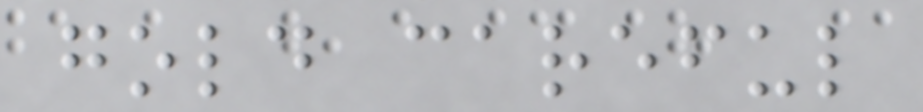gold careful
